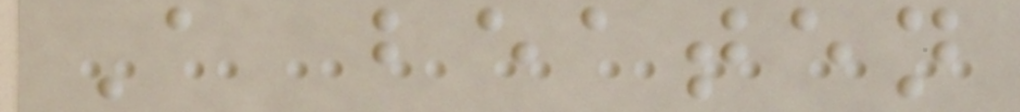A beaten
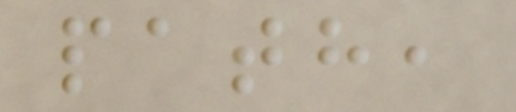path,
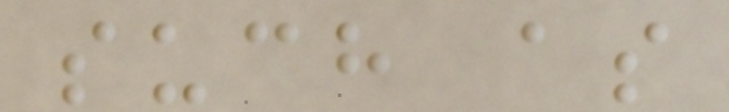such as
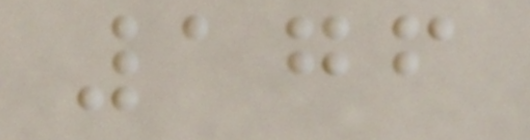176
